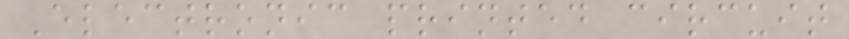Electronic printed circuit
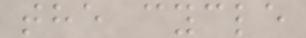the cycle
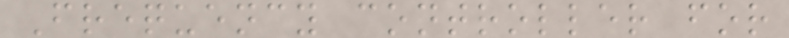Frequency controller for
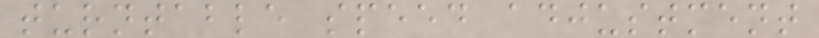turntable speed adjustment
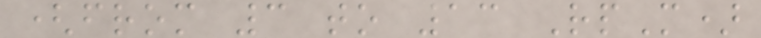(from 3 to 13 RpM)
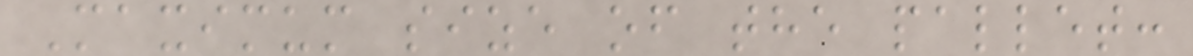Maximum size of the pallet:
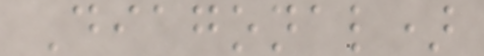Diagonal)
